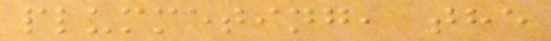plummeting, the
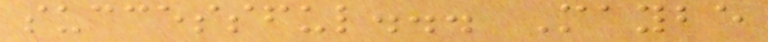successful... Maybe
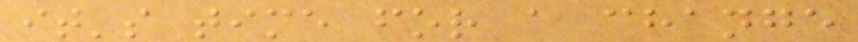it's time for a change
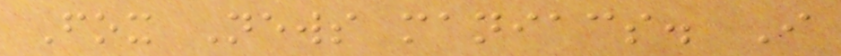Fox News maniacs. I
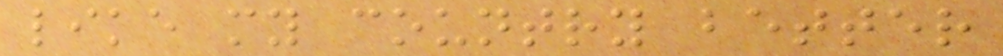like my country better
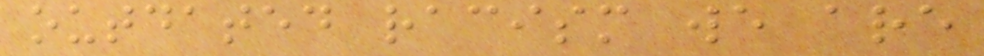outdated racism we are
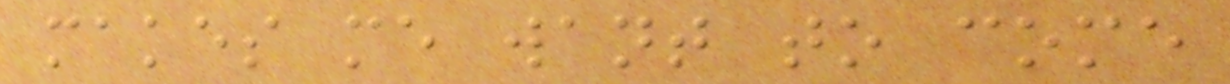makes me want to come
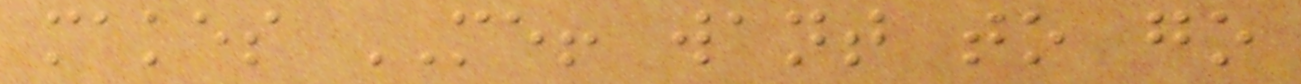makes ME! want to go
